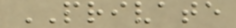PRIVATE
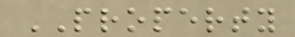PROPERTY
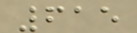615
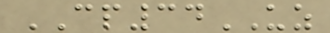CP34UZ
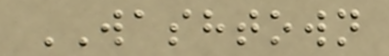WASHTOWN
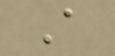A
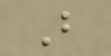B
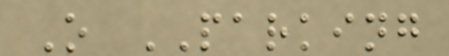O PARKING
